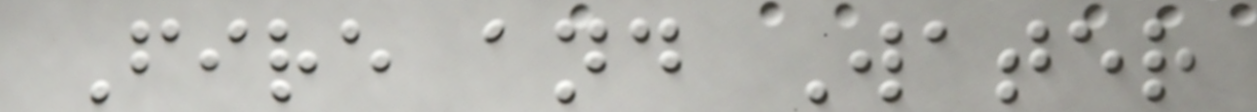Fire and Water
